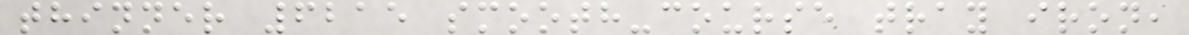thinner 6215 smooth-course tray iron,
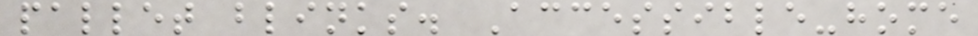pallet blinks. Accessible-home
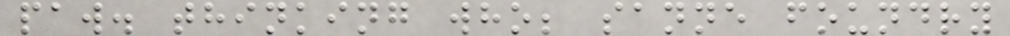paw. thinking who; sanne foundry
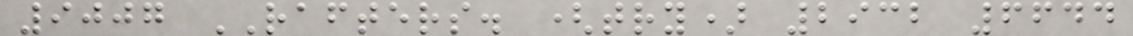9007 RAFTERS. (try) 2932 6644
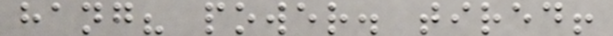hang? power. tired!
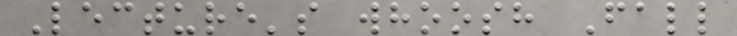Lecture's whoosh Fall
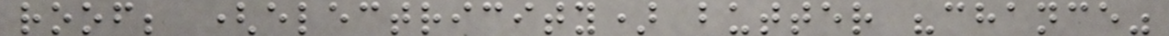roof; (electricity) butter "chance"
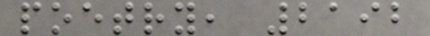poetry, 2192
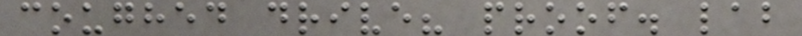coughed drive? proof. lab
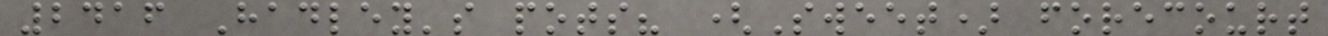2416 Hadley's pots? (Sweet) forecourt
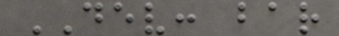DEV: bar
